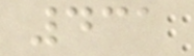431
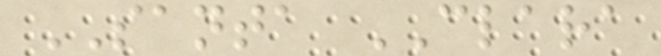SANTA CLARA
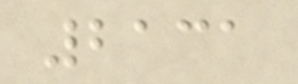2131
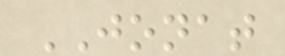JONAT
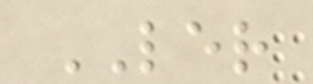LER
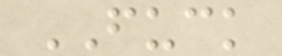FUCK
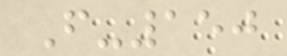F-150
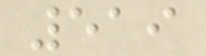519
